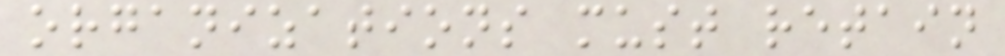organizations must retain
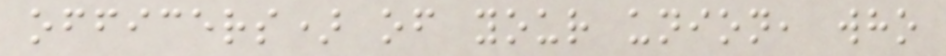officers) of your union, who
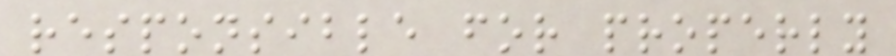responsible for properly
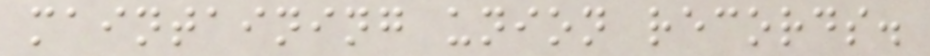maintaining union records.
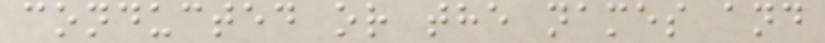conducted or the names and
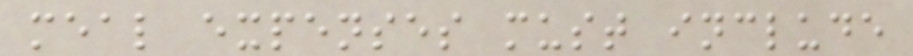meal expenses must include
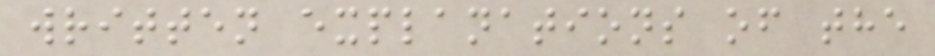written explanations of the
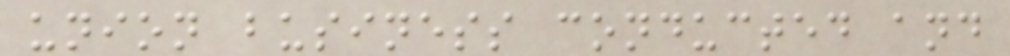union business conducted and
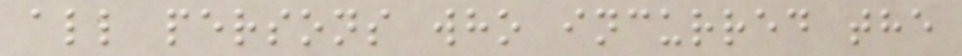all persons who incurred the
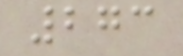273
